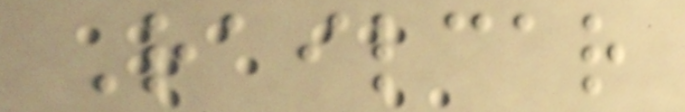Railcar
